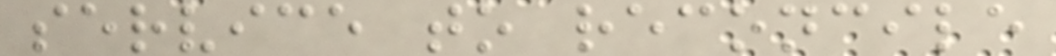service to reconcile
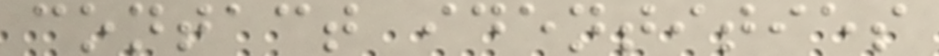contact identities
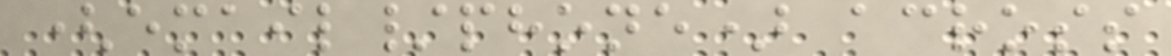(email/phone) across
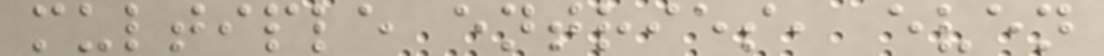multiple entries, even
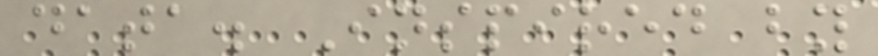data. Inspired by
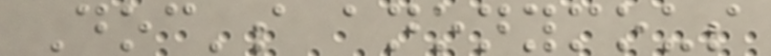Doc's anonymous
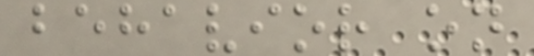behavior on
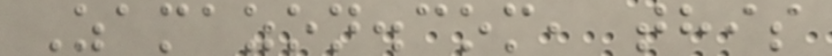Zamazon.com, this
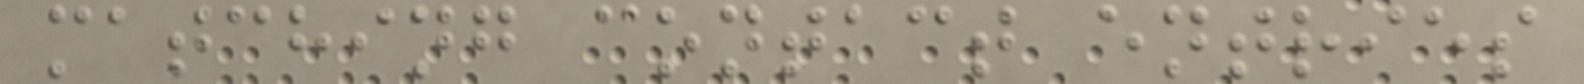matching contact entries
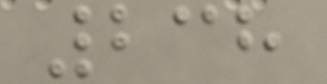238
